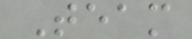Team
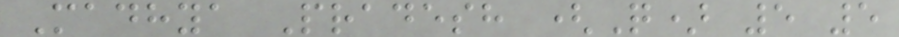Madhya Pradesh (Q) 5 5
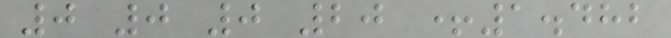0 0 0 20 +1.482
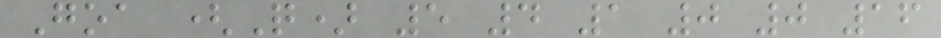Goa (Q) 5 4 1 0 0 16
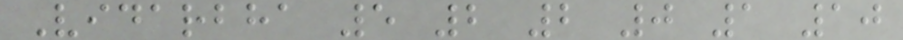Vidarbha 5 2 2 0 1 10
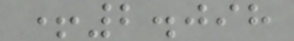+2.098
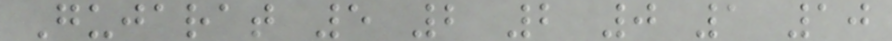Gujarat 5 2 2 0 1 10
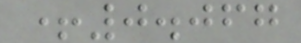+0.067
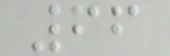66
